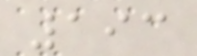193
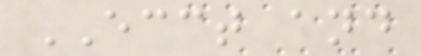ECCT and
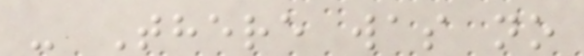- There was no
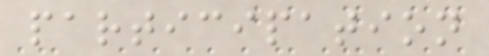participation
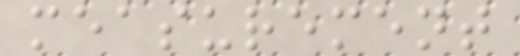measurement
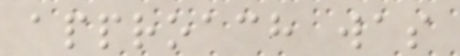approach was
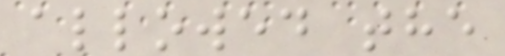allowed the
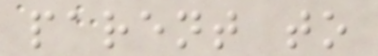parent to
